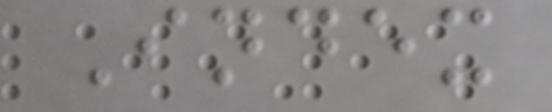Index
